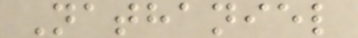Nathaniel
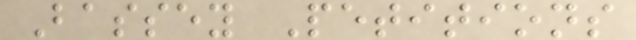Bassey Petitions
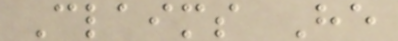Claims He
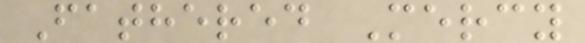Fathered Mercy
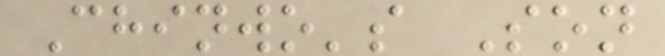Chinwo's Son
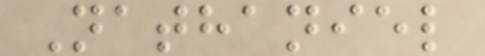Nathaniel
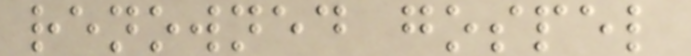renowned gospel
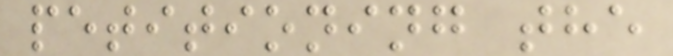petitioning the
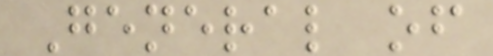General of
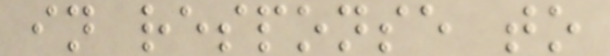in response to
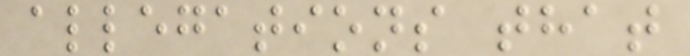allegations that
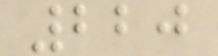220
